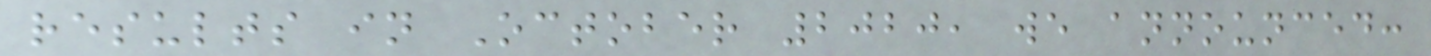results in October 2020, we announced:
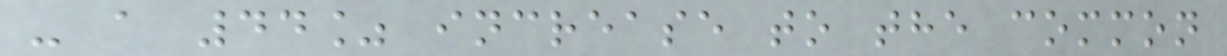- a 44% increase to the common
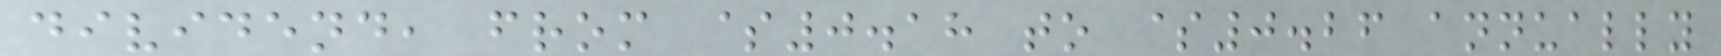dividend, from $0.18 to $0.26 annually
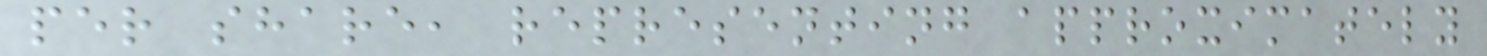per share, representing approximately
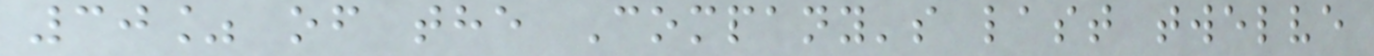30% of the Company's last twelve
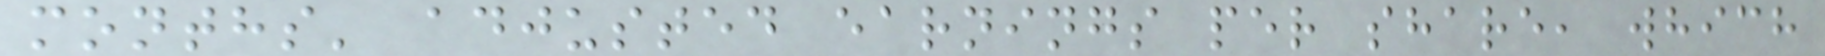months' adjusted earnings per share, which
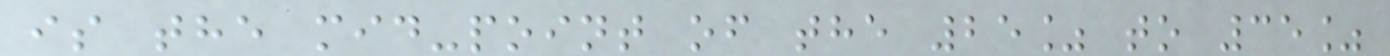is the mid-point of the 25% to 35%
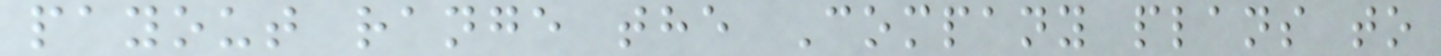payout range the Company plans to
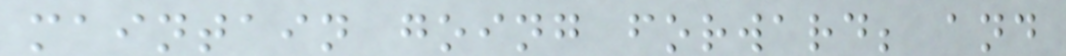maintain going forward; and
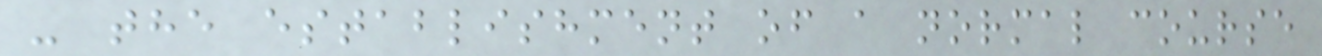- the establishment of a normal course
